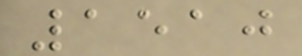1510
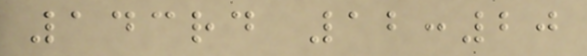143rd 12:20
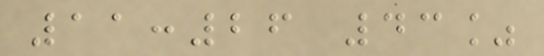11:26 43%
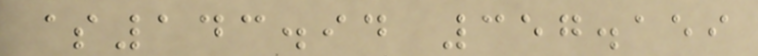$143.94 357.159
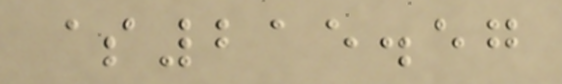$215.57
